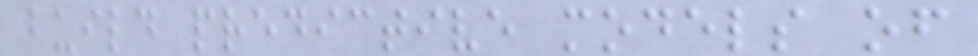build predictive models of
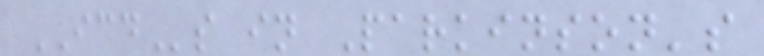ICDs in Parkinson's
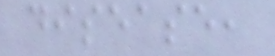disease,
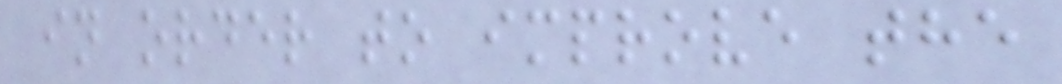in order to improve the
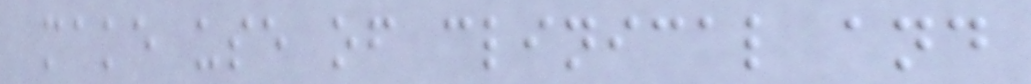make use of clinical and
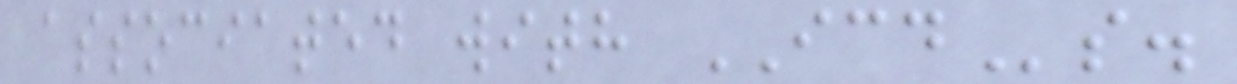associated with ICDs.
